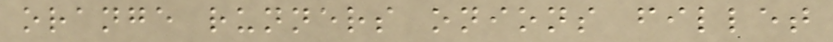orange runners onions fillet
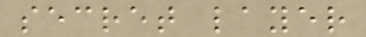secret layer
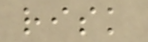risk
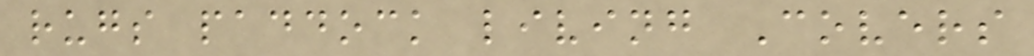rugs paddock living Covers
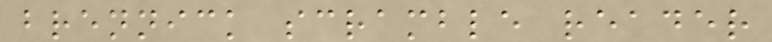brennick scramble reader
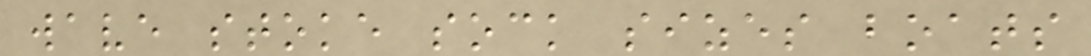wave stoke sock sizes boats
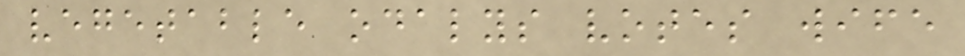vegetable odalys votes wife
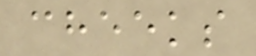cheeks
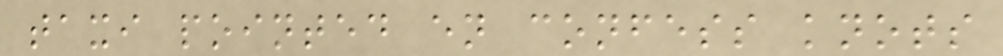taxi pointed en confess knots
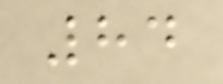84
